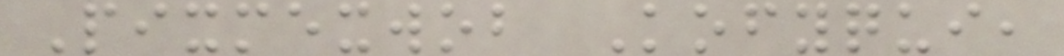Pixmexwob Kofyqui,
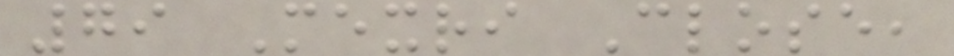79 Mexri Close,
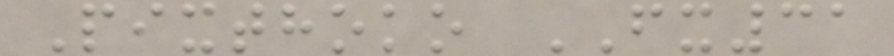Pixthoko FX31
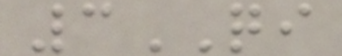3QI
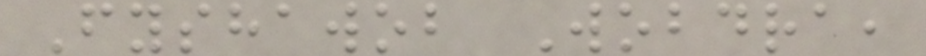Fyshawob Wobdra,
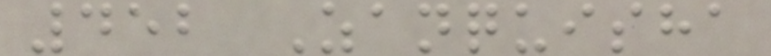452 Zanquisha
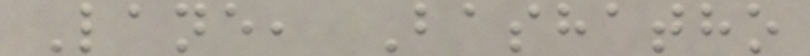Lane, Bashatho
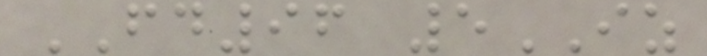FD96 5IZ
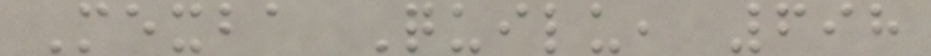Mexba Quilu, 698
